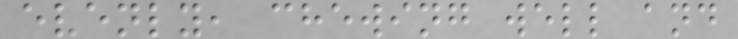evenly, chewing well and
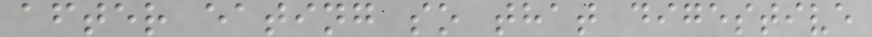after eating so that digestive
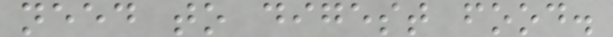need to digest food.
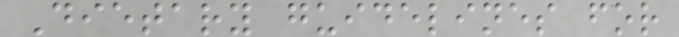Dietary guidelines for
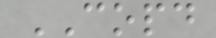COPD
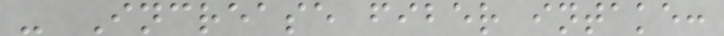- Increase fiber intake:
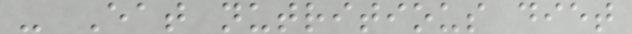- Eat nutritious diet
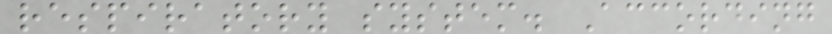respiratory system. According
